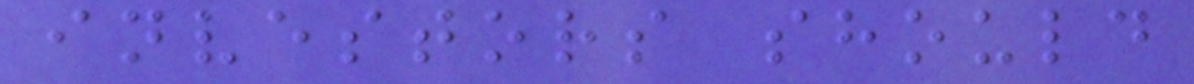investors should
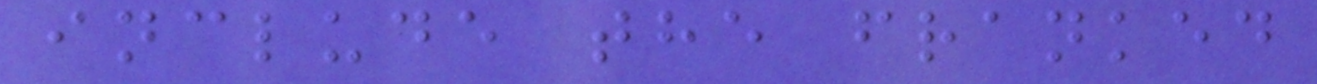include the franked
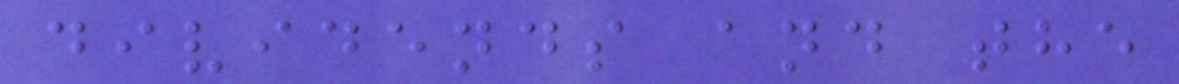dividends and the
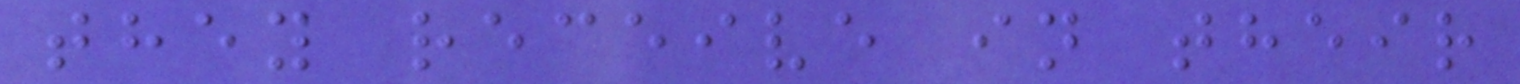they receive in their
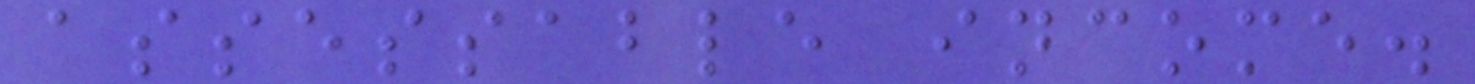assessable income.
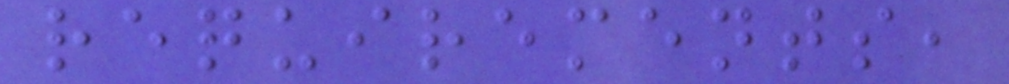requirements,
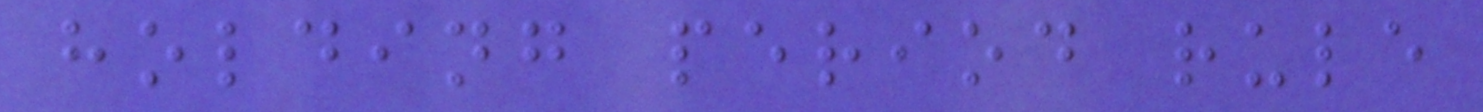holding period rule
